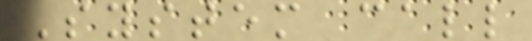System call
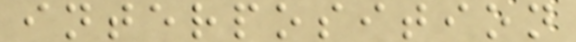interposition
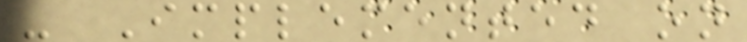- Implemented on
